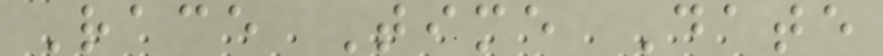Race Time Date
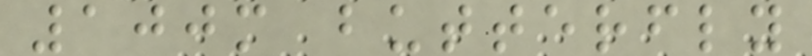100m butterfly
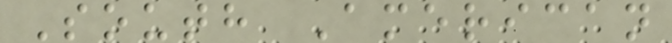South American
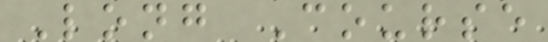Long Course
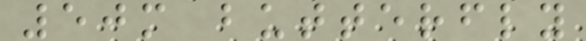50m butterfly
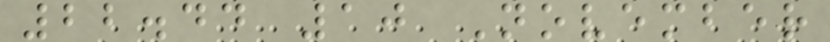22.44 10 November
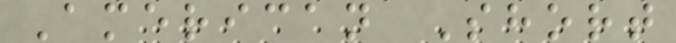American Short
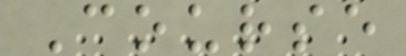Course
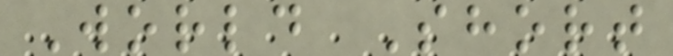World Short
